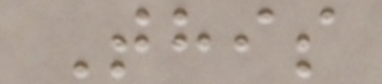This
